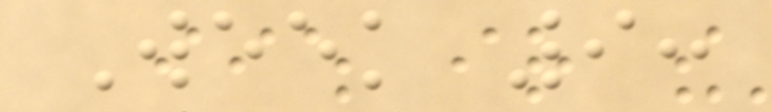Week 9:
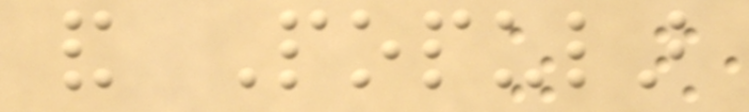and Popular
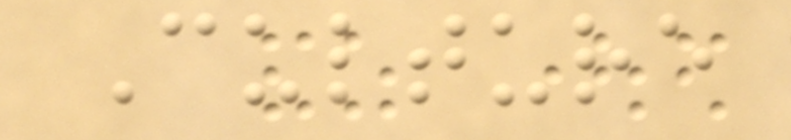Culture
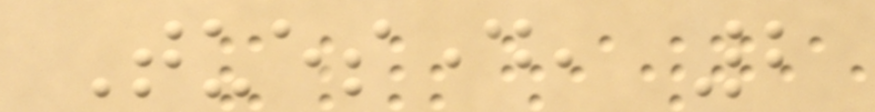Tuesday, 2
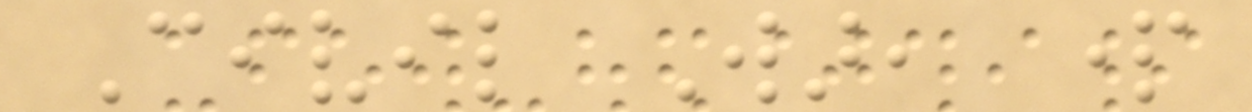Civil War, part
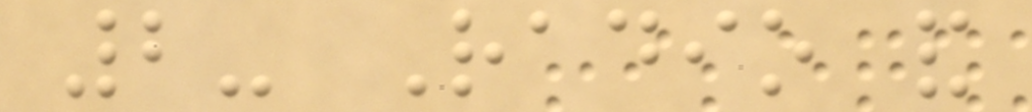2- Radio and
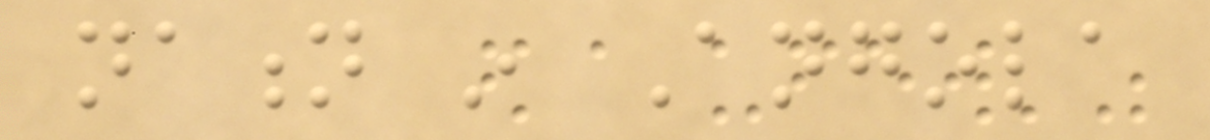nation in Angola
